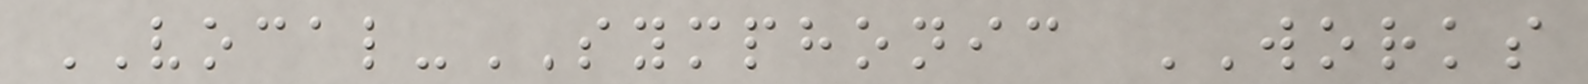VOCAL-SYMPHONIC WORKS
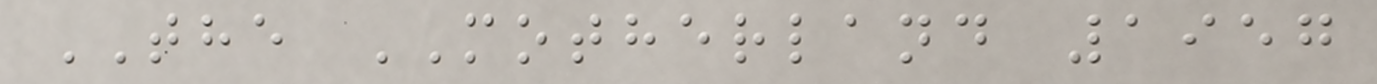THE MOTHERLAND 1957
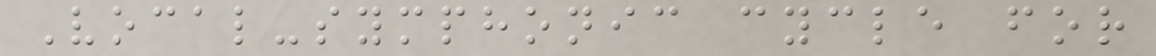Vocal-symphonic cycle for
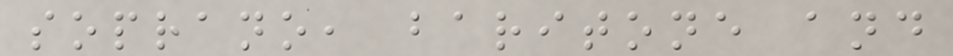soprano, baritone and
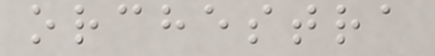orchestra
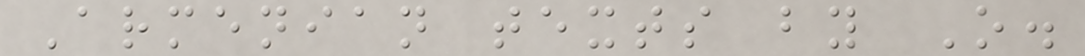Armenian texts by O.
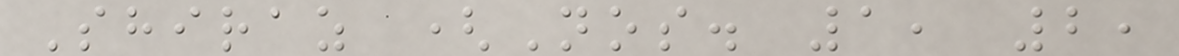Shiraz (Nos. 1, 2,
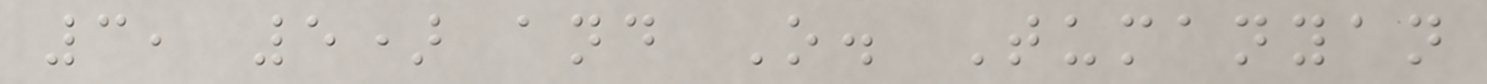3, 5) and O. Tumanyan
